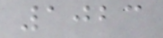1023
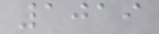1019
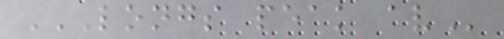LONGS PEAK AV
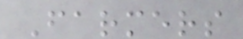Farmers
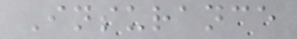Insurance
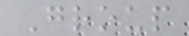Group
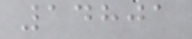14801
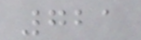721
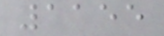1155
